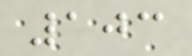103
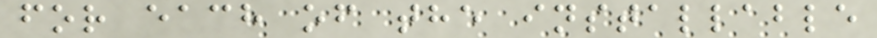for each of the installable
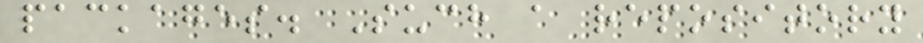packages. Such a repository
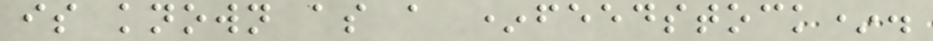is known as a *feedstock*.
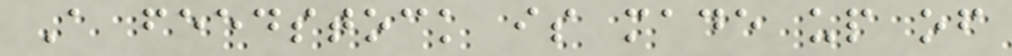A feedstock is made up of
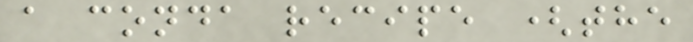a conda recipe (the
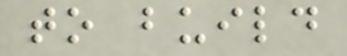to build
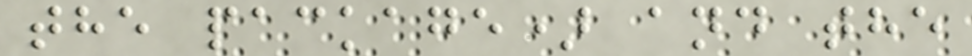the package) and the
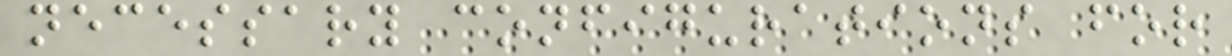necessary configurations for
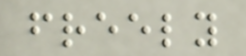freely
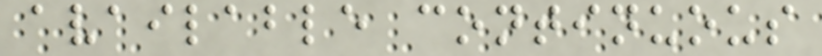available continuous
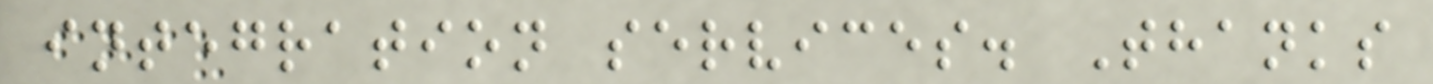integration services. Thanks
